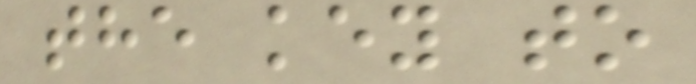the key to
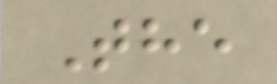The
